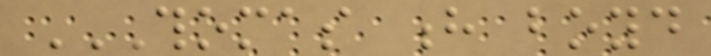THOMAS H BOYD
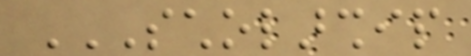SCHOLARSHIP
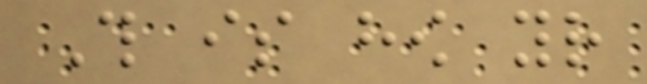This is how your
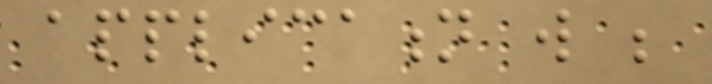application will be
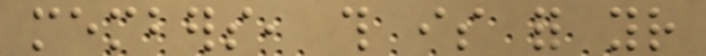members, this is for your
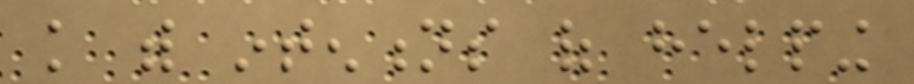knowledge with intentions of helping
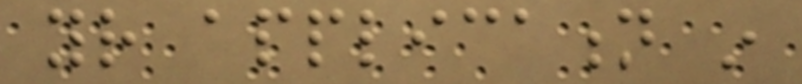your application in
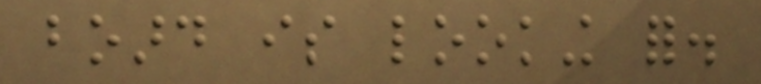board is looking for.
